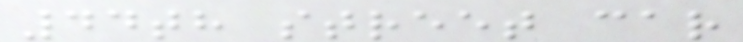44th street car
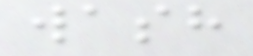wash
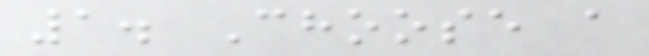1. Choose a
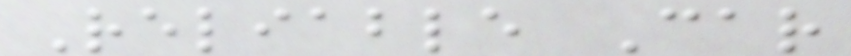Reliable Car
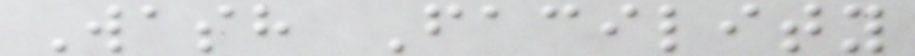Wash Facility
